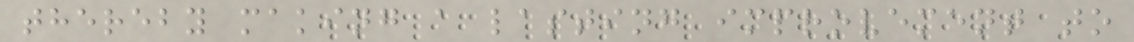thereby making a lasting improvement to
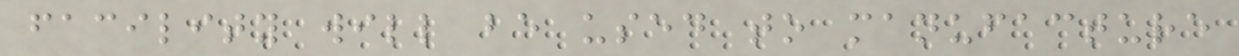facility will be used to manufacture
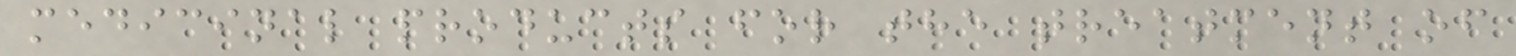medicinal products for the treatment of
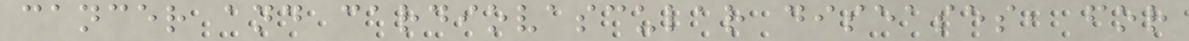cancer and cardiovascular diseases, for
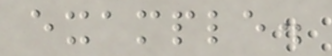example.
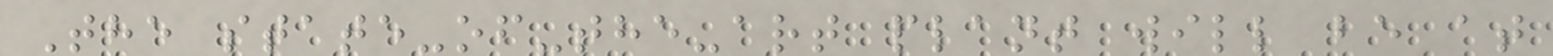The state-of-the-art plant will be at
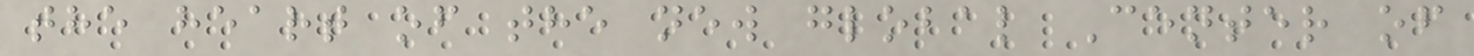the heart of the new global Center of
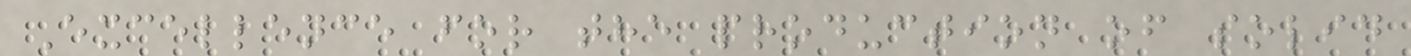Excellence for the production of solid
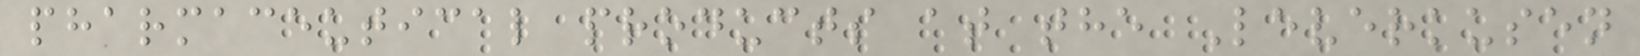pharmaceutical products at the Leverkusen
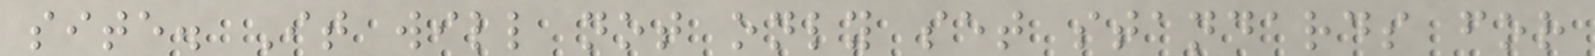site. It will not only set standards for
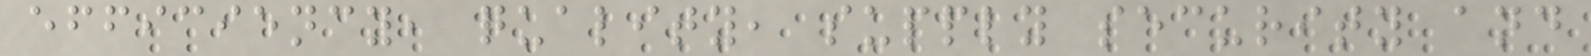efficiency, quality, supply security and
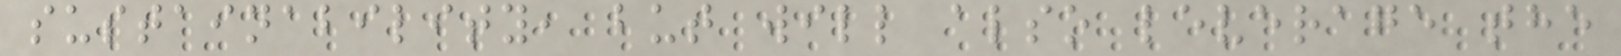sustainability, but will also leverage the
